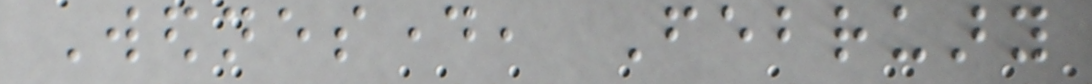Wednesday, February
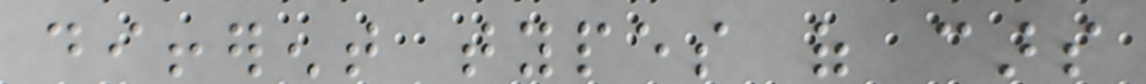different types of cars
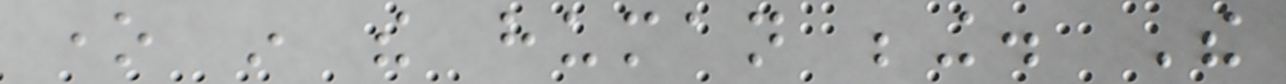one in the human being. The
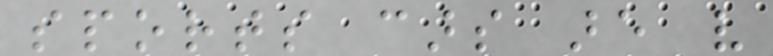sports cars are very
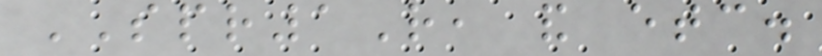SPR1R, and etc.
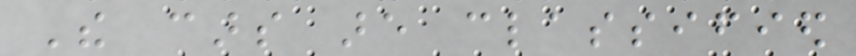The cars are classified
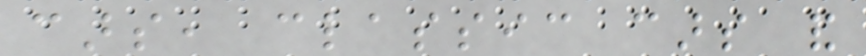cars, classic cars and
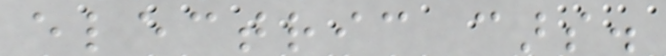electric cars.
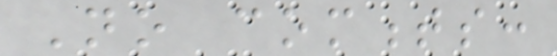No comments:
